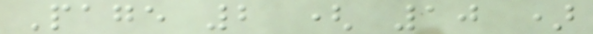Page 2 ( 10 )
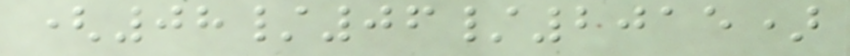(08/06/2015)
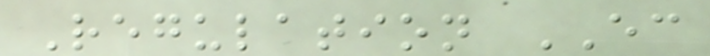Regulation EC
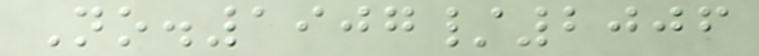No.1907/2006
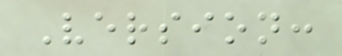Version:
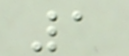1
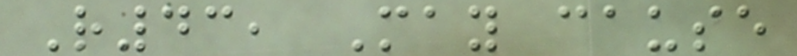R43, May cause
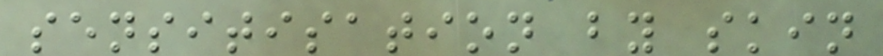sensitisation by skin
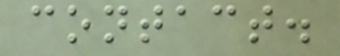contact.
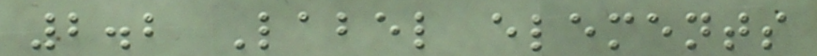2.2 Label elements
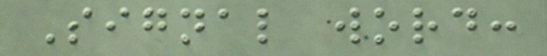Signal word:
